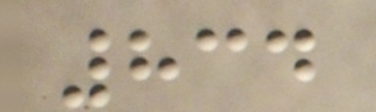834
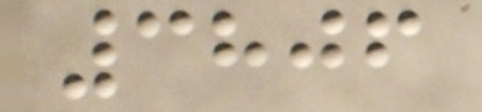3806
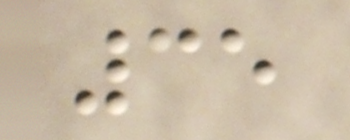35
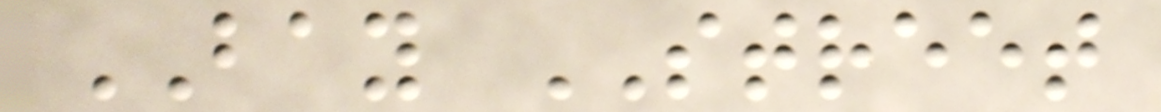BAY STREET
